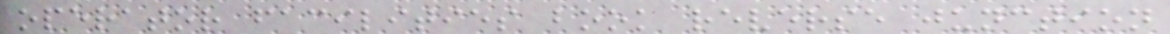operator facilities book reverse junction
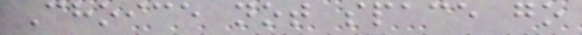Choice not space go
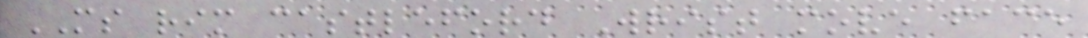MS rim castleford Wrist move face
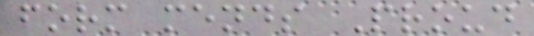form mends Proud
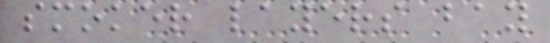smoker layers bay
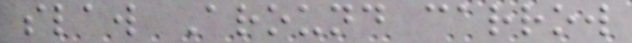slaw Around carrow
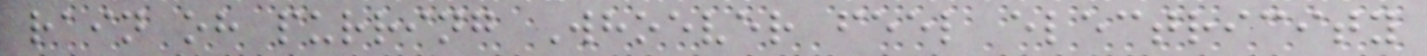rain oh purring Whoever feel electricity
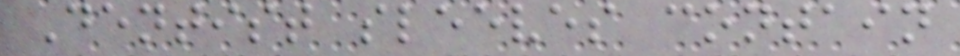Dentist sleeves contain
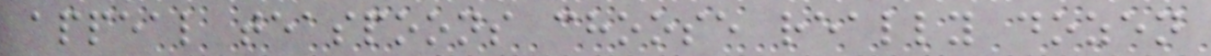appeal teaspoons choose really dozen
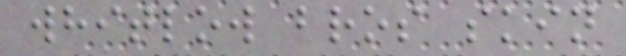whitlow bros skin
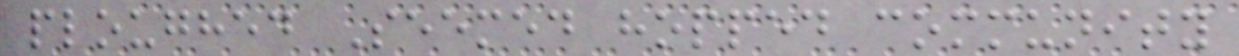ploughed Seemed hopped community
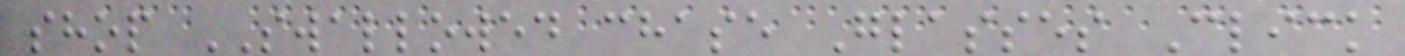shop SWALLOWED chase Glasses Click
